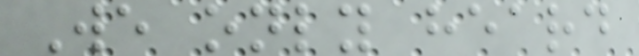We only heard
